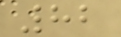82
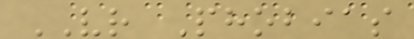VR Phobias
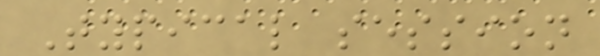Typical session
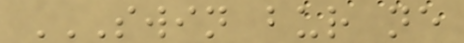SWIN BUR NE
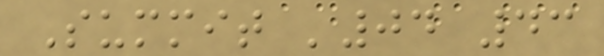Summit '04 43
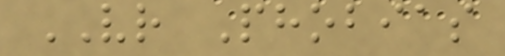VR Phobias
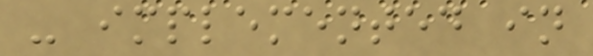- implemented in
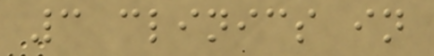3 clinics in
